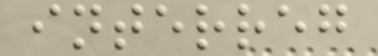interreg
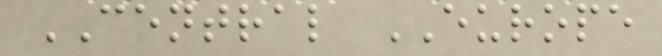CENTRAL EUROPE
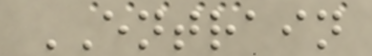ENTRAIN
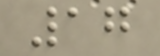17
